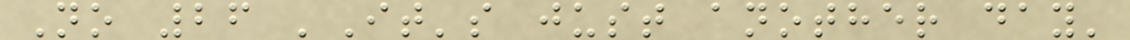No 26 'It's just another day'
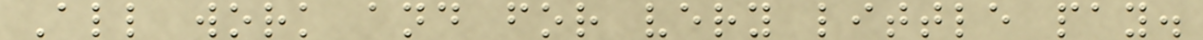All work and for very little pay.
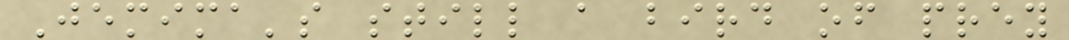Jemima's still a bird of prey
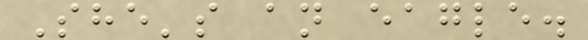She's an eagle.
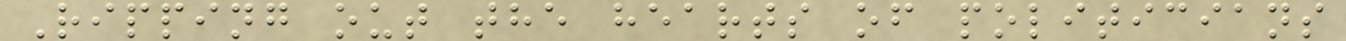Ripping out the hearts of politicians
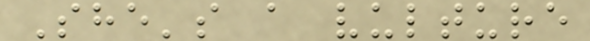She's a vulture
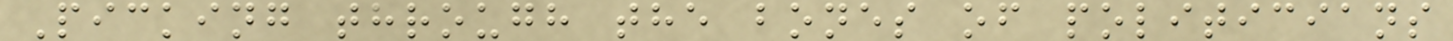Picking through the bones of politicians
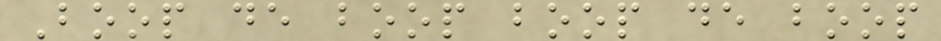Boop de boop boop de boop
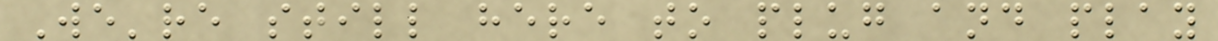We're still here to plug and play
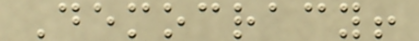Democracy!
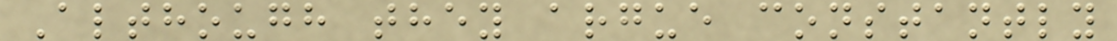Although they argue constantly
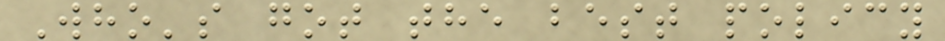Who's got the best policy
